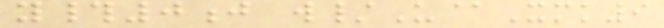y#0j w/U@Xmk9
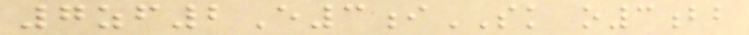7zf2E3iSK o3bb
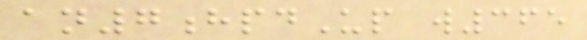an7hpdUp w365
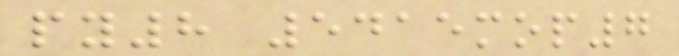py8 5415mop7
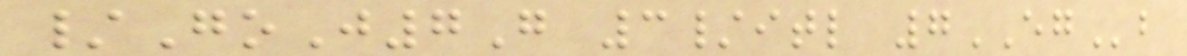/GoJ7G 3/itl 7EGb
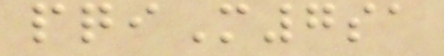pqiM7sa
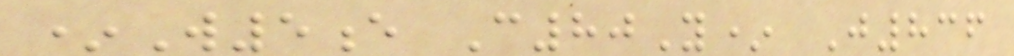*W5e C80Y* J836
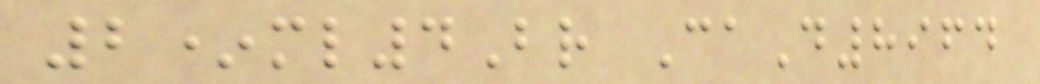2*ml4Br CaD8964
